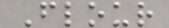Flour
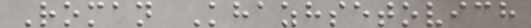Roman Khazhsetovich
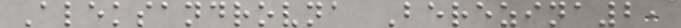Aleksandrovna Berezina2,
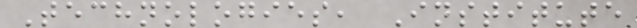Technologies, Institute
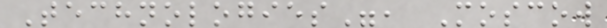Technologies", Moscow
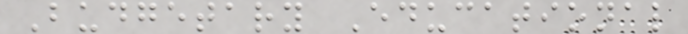Budgetary Educational
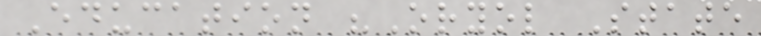Education "Oryol State
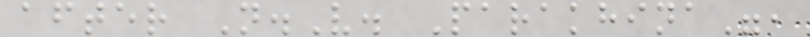after N.V. Parakhina",
